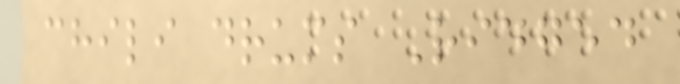chili drums Ridged
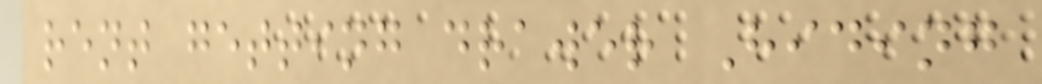rent getting drawer Hiding
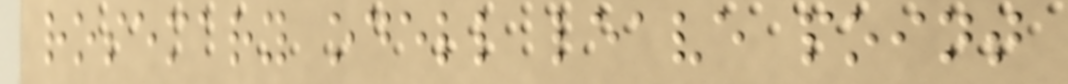rosemary odell leave point
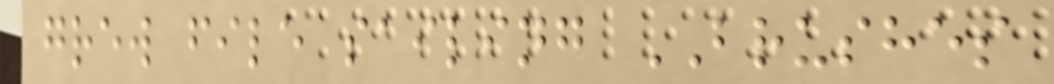grew file sailing BRUSHES
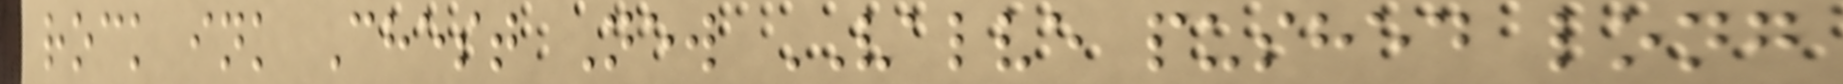rock ink Chest New VALVE pushed long
